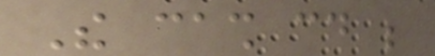The cash could be
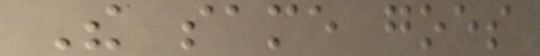The same goes
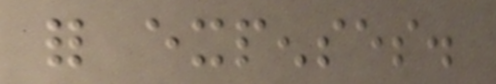for expenses.
